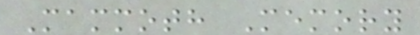Mammoth Memory
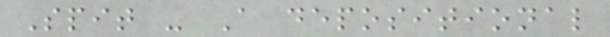Spit - A depositional
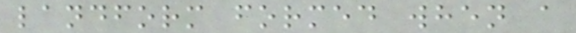landform formed when a
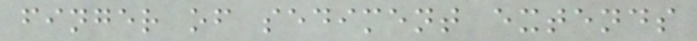finger of sediment extends
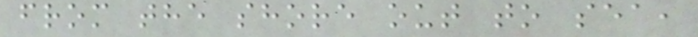from the shore out to sea,
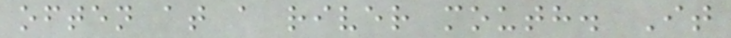often at a river mouth. It
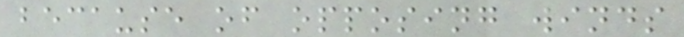because of opposing winds
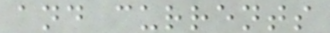and currents
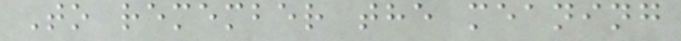To remember the meaning
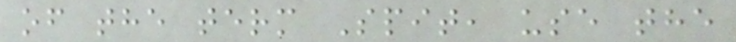of the term Spit, use the
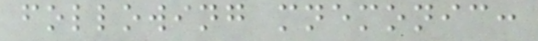following mnemonic:
